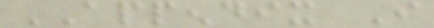APPENDIX I
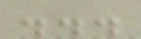...
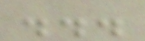...
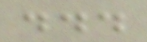...
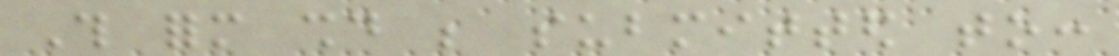This form should be submitted to:
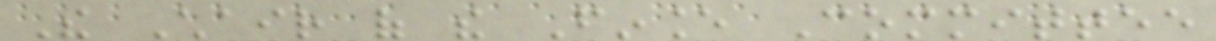The Chair of the Finance Committee
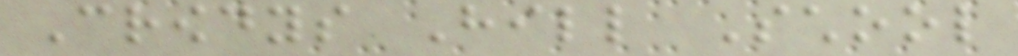Crowdys Hill School
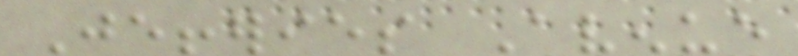Jefferies Avenue
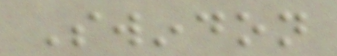Swindon
